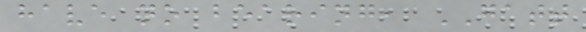have no bearing, GATT
